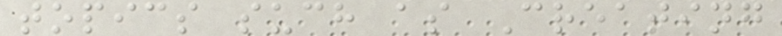topics such as Creating
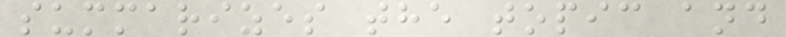summarizes the topic and
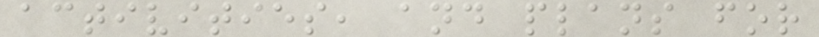activities, and plans for
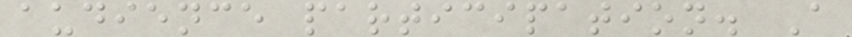audience participation. A
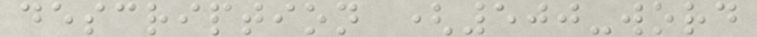description (500-word
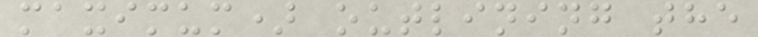maximum) outlining the
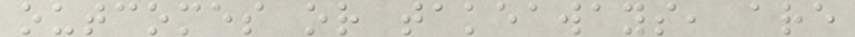outcomes or takeaways, are
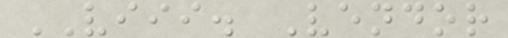VIII. Vendor
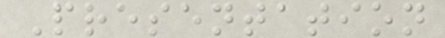Presentation
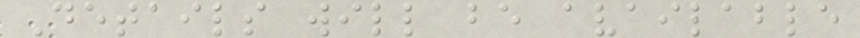Details will be available
